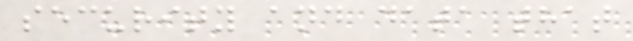security and data that
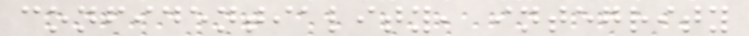confidentiality, integrity
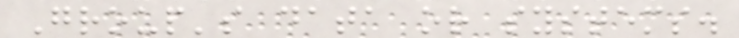Group's data or systems.
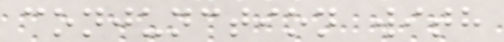conjunction with
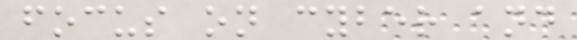focus on cyber and
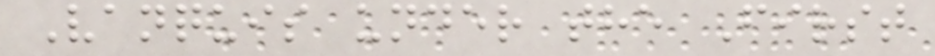Vanquis under the First
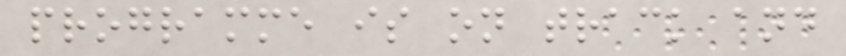programme is on track and
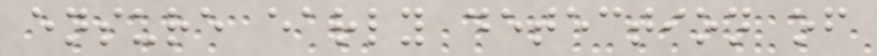ensure early detection of
